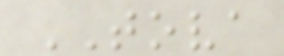TOVA
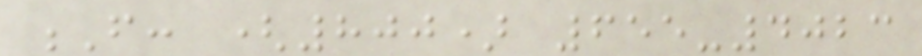F: (800) 655-4023
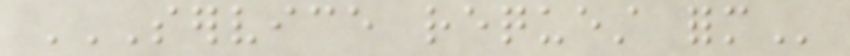SERVICE REQUEST FORM
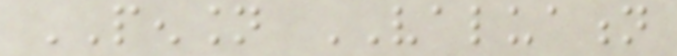PENSION VALUATION
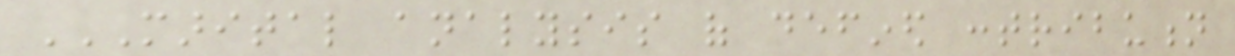MARITAL ANALYSIS OF DEFINED CONTRIBUTION
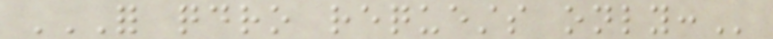FOR QDRO REQUESTS ONLY:
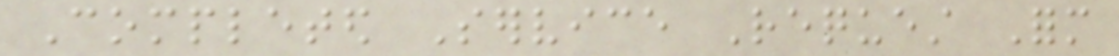Completed Service Request Form
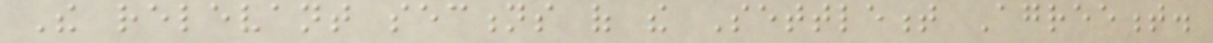The relevant sections of the Settlement Agreement.
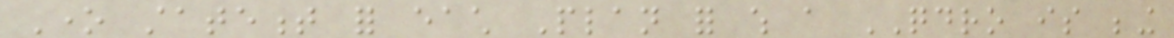One statement for each Plan for which a QDRO is being
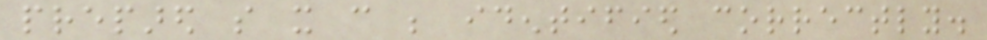prepared so it can be identified correctly.
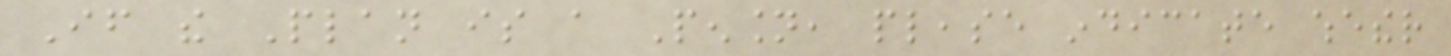If the Plan is a Pension, please indicate whether
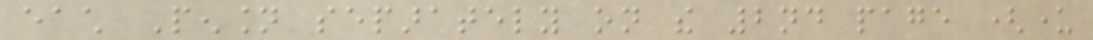each Pension separately on the 2nd page (under
